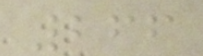266
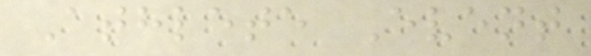Athlete Event
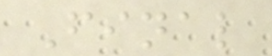Final
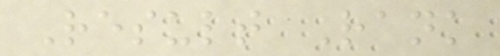Result Rank
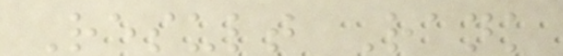Result Rank
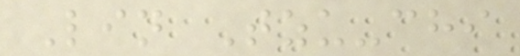Lin Tzu-chi
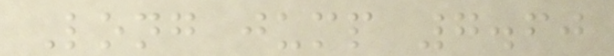Long jump 7.60
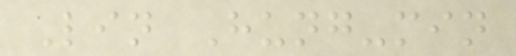Lin Hung-min
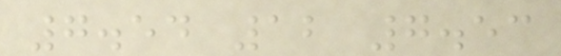7.54 12 7.53
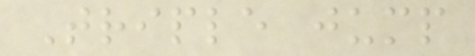Triple jump
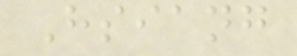Hsiang
